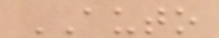AUTO
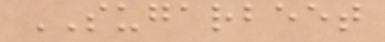SUGARBEET
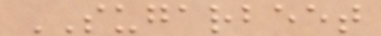SUGARBEET
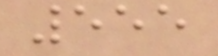555
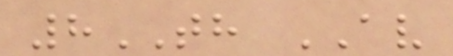8TH AV
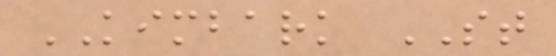KIMBARK ST
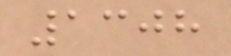1308
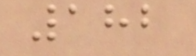182
